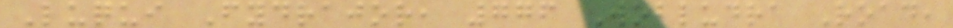Luqui Fydrajor, 776 Wobludra Road,
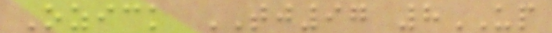Ozick TJ97 8UP
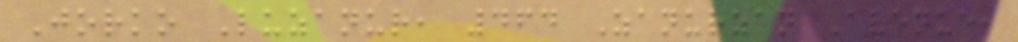Jorko Luzanur, 464 Zanurzan Avenue,
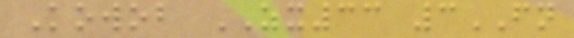Kowob ZX33 3FN
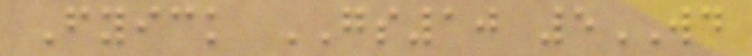Fyick GS10 5WD
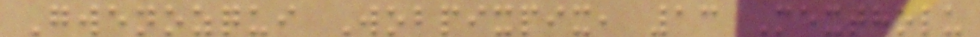Gwenozqui Wobpixpix, 13 Mextholu
